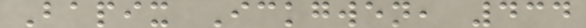Bapix Ickgwen, 434
